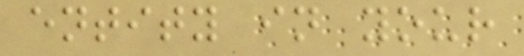entity in your
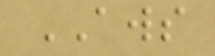AWS
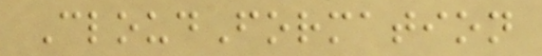CloudFormation
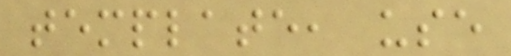template, use
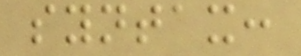syntax:
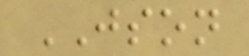JSON
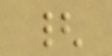{
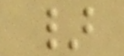}
